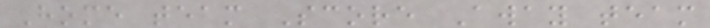Home team Score Away team
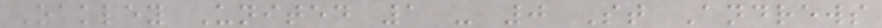Oakley United 1 - 0 St Andrews
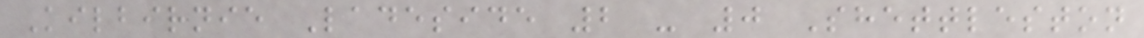Kilbirnie Ladeside 2 - 0 Shettleston
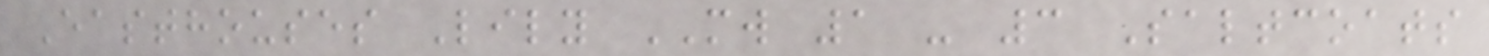Easthouses Lily MW 1 - 3 Saltcoats
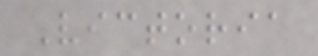Victoria
